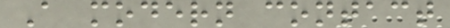A modern contact
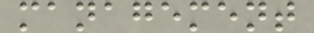management
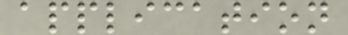application
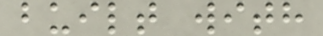built with
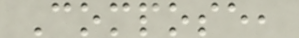Compose,
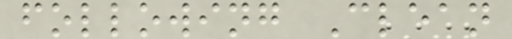following Clean
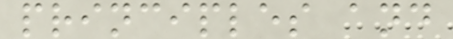principles and
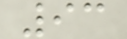93
